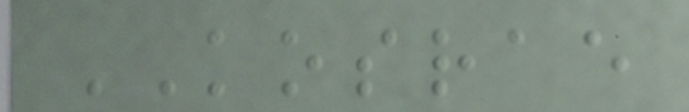KOSRAE
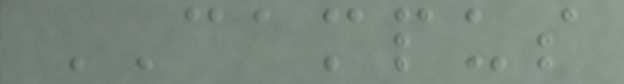CAMPUS
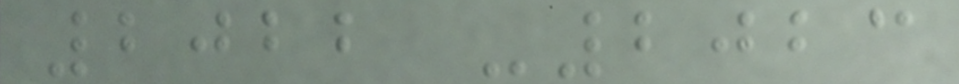2022 -2023
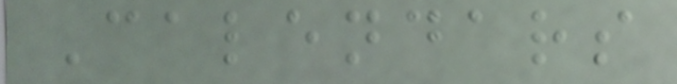Calendars
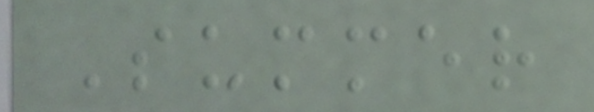Summer
